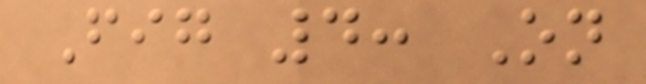Fig 4: On
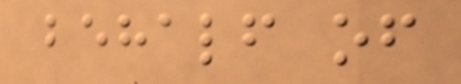behalf of
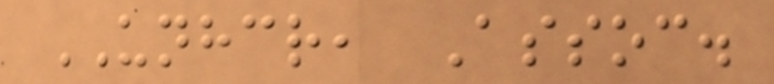UNHCR, Assoc.
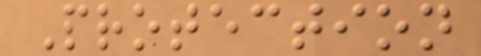Protection
